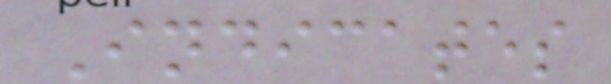Indicates
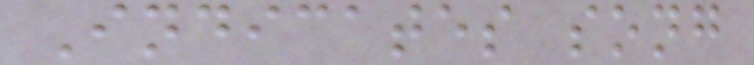Indicates song
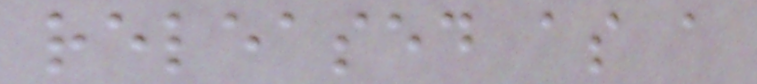released as a
